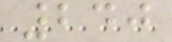240
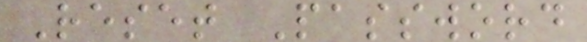Reset Password
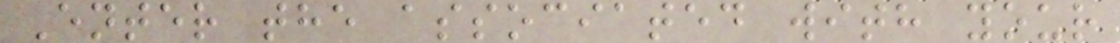Enter the associated with your
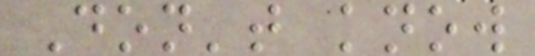Don't know
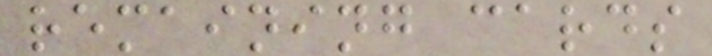remaining cards
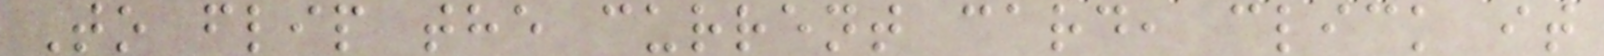To flip the current card, click it
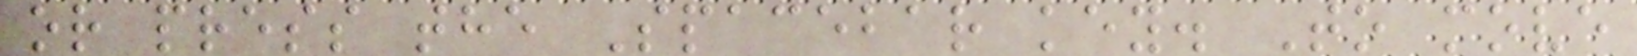or press the Spacebar key. To move
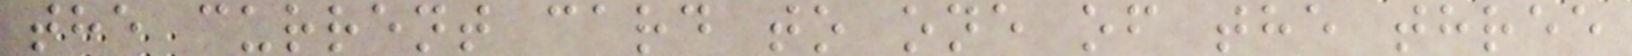the current card to one of the three
